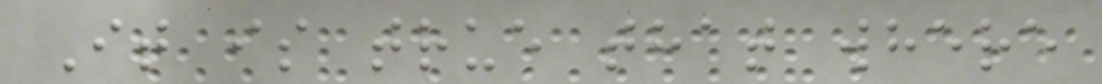It is true that where
